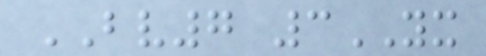BV7 3YX
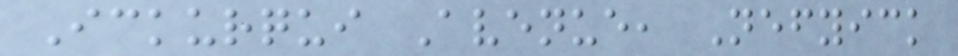Ickurqui Avenue, Nefyick
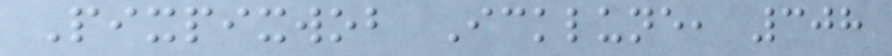Pixpixwob Icklune, 308
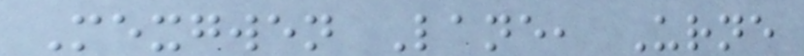Mexgwen Lane, Urne
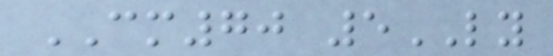CM70 5LY
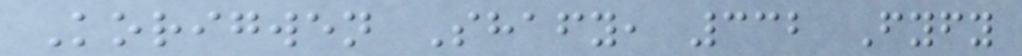Korigwen Shafy, 332 Fyfy
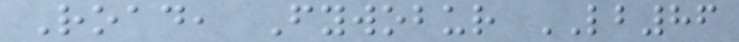Road, Fywobur LB86
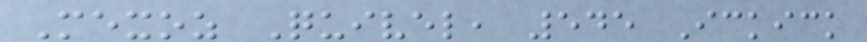Mexoz Quivel, 545 Ickick
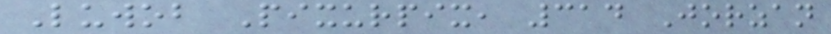Luwob Pixurpix, 314 Jorzan
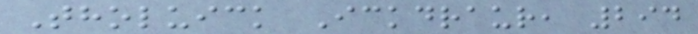Tholuick Ickdraur, 294
